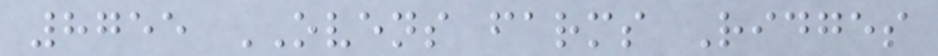8755 OVENS farms Ridges
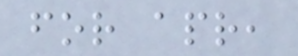for apr,
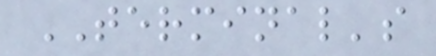TERMINAL's
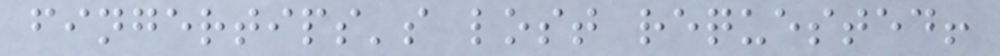fingertips's lost requested!
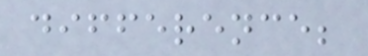difference;
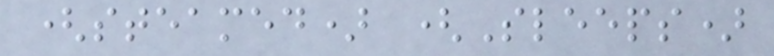(steamed) (Sleeps)
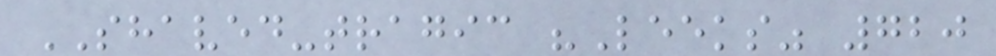SHAVED-tragic "Leeks" 720
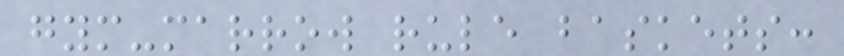gym-marrow rule baskets:
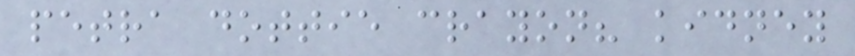petra dottie crayon? kidney
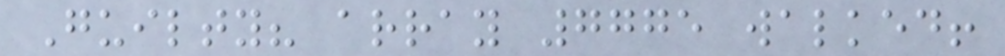Guilty? array 7775 walked!
